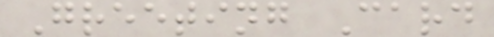Greeting Card
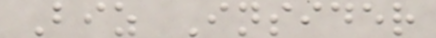Biz Insider
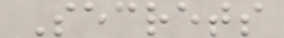Secrets
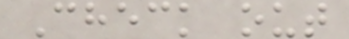Check out
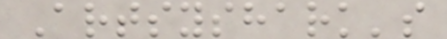Artsyshark's
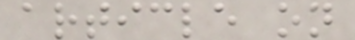article on
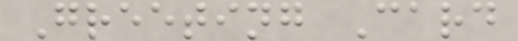Greeting Card
